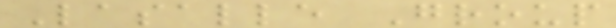Lasalle Group
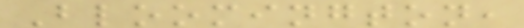Bloomington,
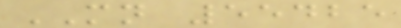MN 55425
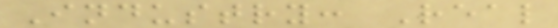Industry: Real
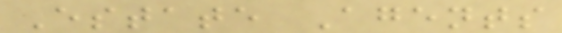Estate Agents
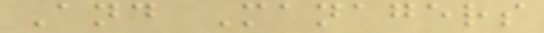And Managers
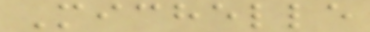Michelle
